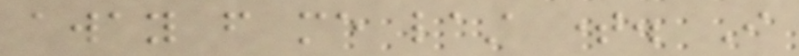away from me last time. I
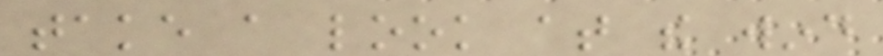take a look at the wind
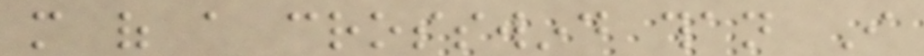more of a crosswind than I
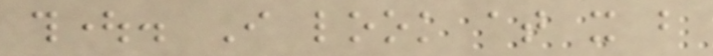thought. I look at it but
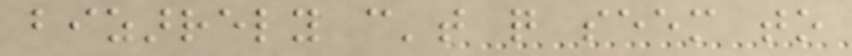bizarrely can't quite seem to
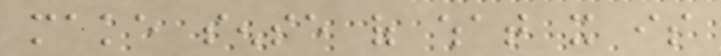make sense of what it is
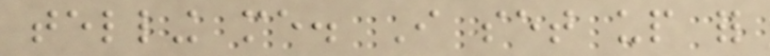telling me. I set up for
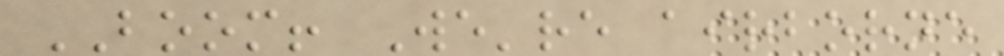BOOM! We're airborne
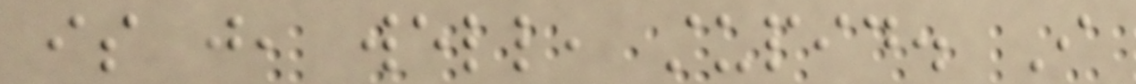is just, well, stupid. I
